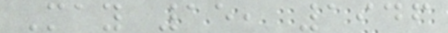May 15, 1946
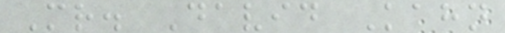Mr. David Kahn
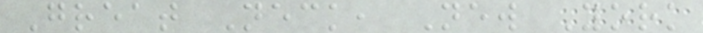Great Neck, New York
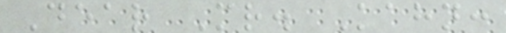Dear Mr. Kahn:
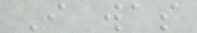I was
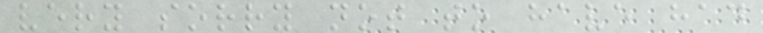very sorry not to have had
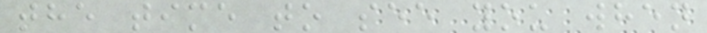the time to see you when
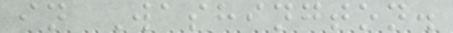in Washington.
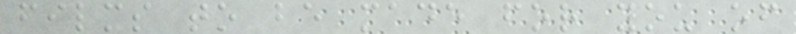films to be made for you of
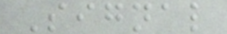Signal
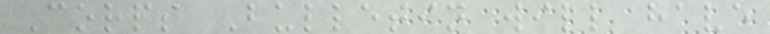Corps Bulletin will have
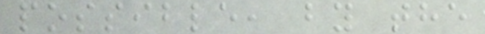possible, by the
